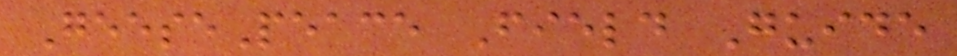GeesePeace Field Guide
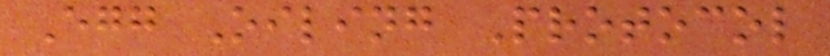Egg Oiling Protocol
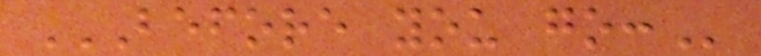BEFORE YOU GO:
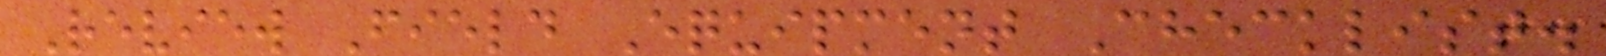Review Field Equipment Checklist.
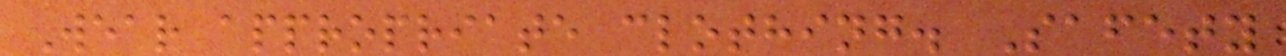Wear appropriate clothing. Safety
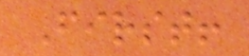First!
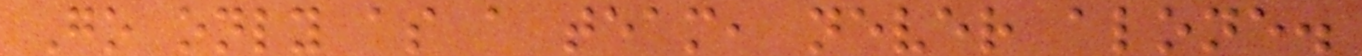Go only as a team, never alone.
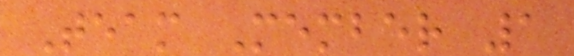Team Member 1
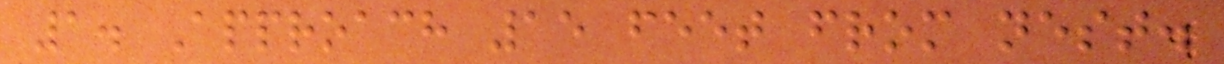1. Approach 15 feet from nest.
